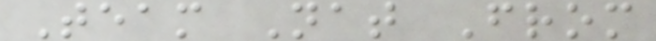Team Nat From
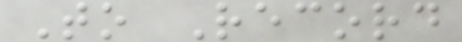To Record
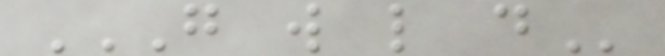G W L D
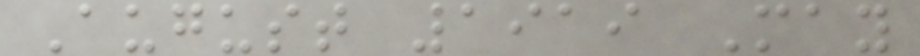August 1919 May
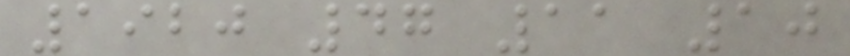1920 47 11 10
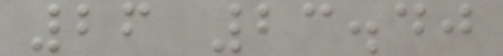26 23.40
